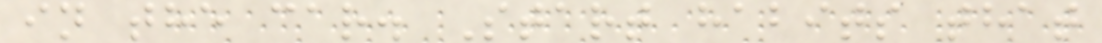in the car. Start habits that
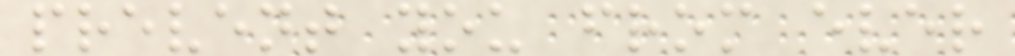prevent you from ever
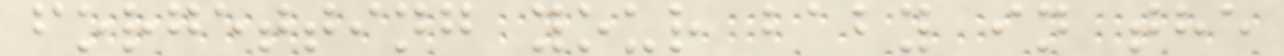forgetting your baby in the
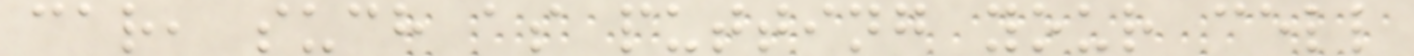car, such as putting your cell
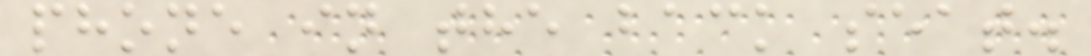phone in the back seat.
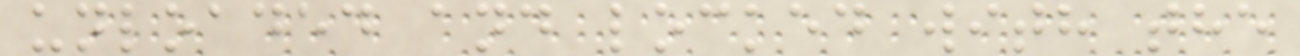unloaded and locked with the
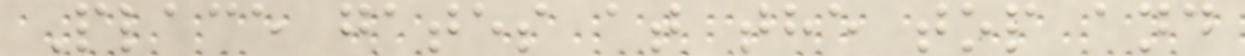Place gates at the top and
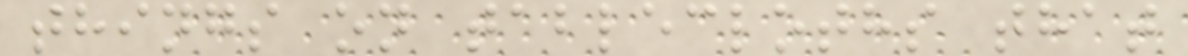things on tablecloths that
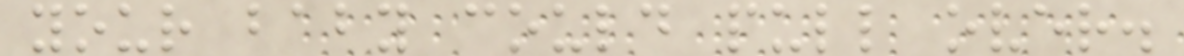your baby could pull over.
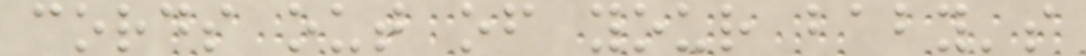cords out of your baby's
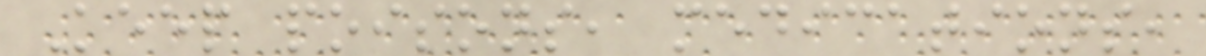Keep poisons, medications,
